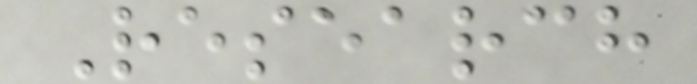Research
